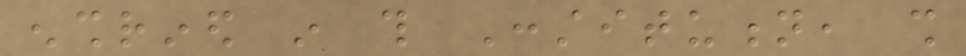enshrined in this Constitution, shall
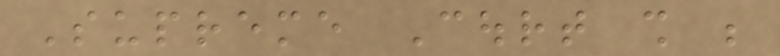Supreme Court shall be
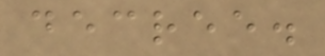decree.
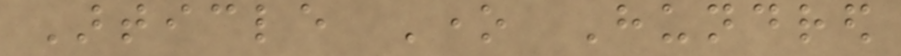Article One Hundred
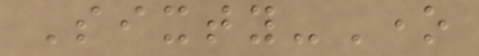Sixty-One
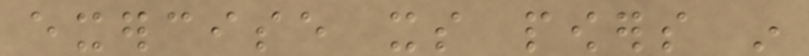exercise its powers in
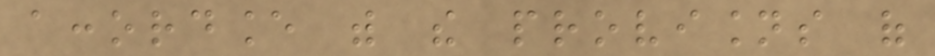accordance with the provisions of
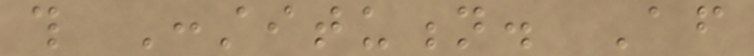this Constitution. After
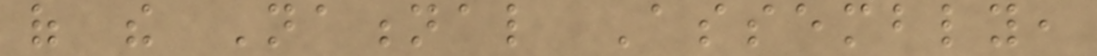of the National Assembly,
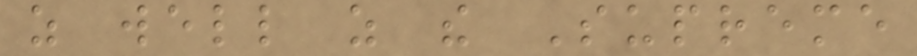as well as the Supreme
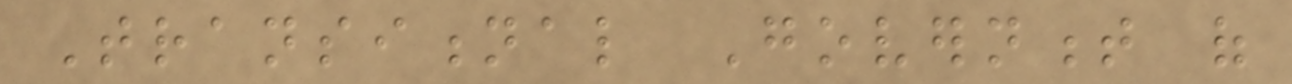Transitional Government of
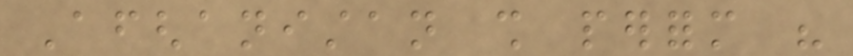Afghanistan shall perform his
